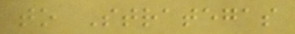to Strategas
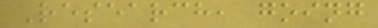Research, going
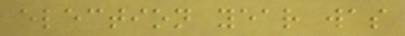election year was
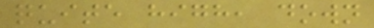quite high, down
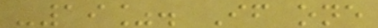-19%. If one
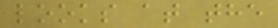looks at the
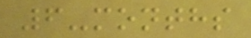6-months
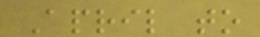April to
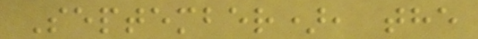September), the
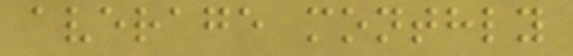average monthly
